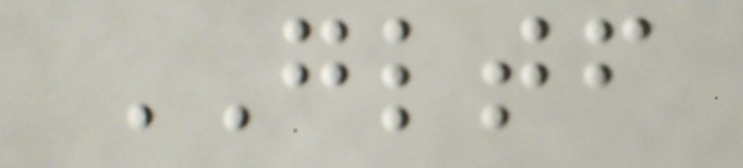GLTF
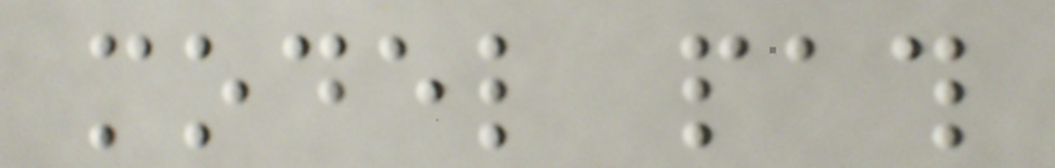model path
